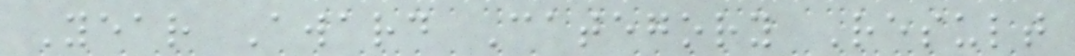Year Award Category Result
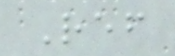Ref
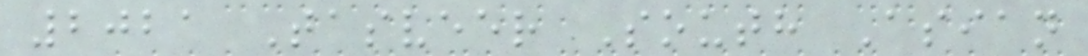2021 Tasveer South Asian
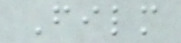Film
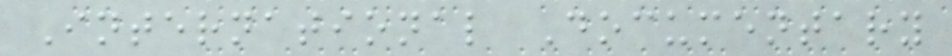International Documentary
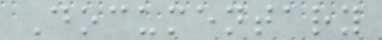Documentary
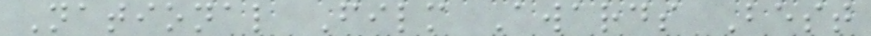National Film Awards Best
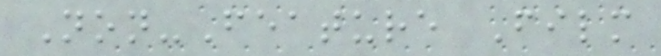Non-Feature Film
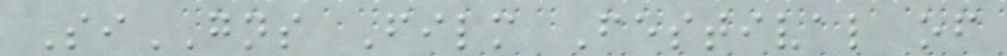SiGNS Film Festival of
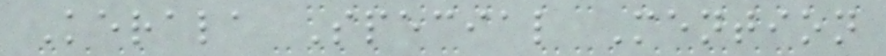Kerala Special Mention
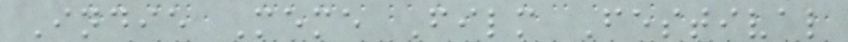Indie Meme Film Festival
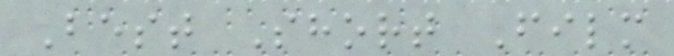Best Short Film
